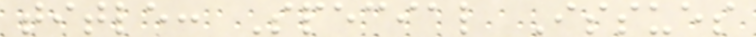title: Special Issues
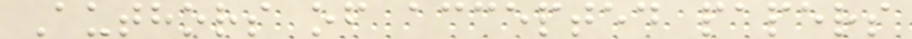Authors of accepted papers
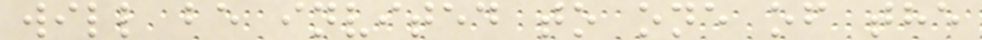will be invited to one of the
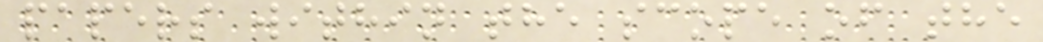papers within the scope of the
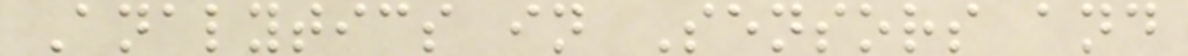Analytics in Sensors and
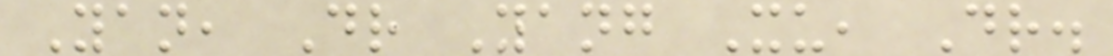Yan, Dr Yang Xu, Dr.
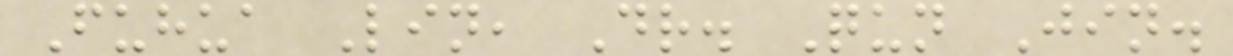Fuhua Lin, Dr. Qun Jin.
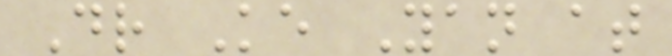Dr Ke Yan at
